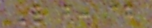84
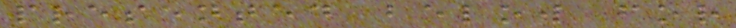presented below for
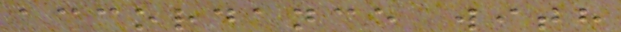accordance with
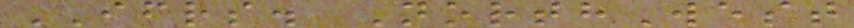IFRS. NorthWest
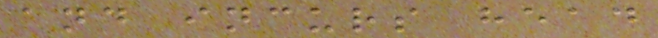and incurs head
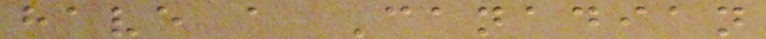have a Canadian
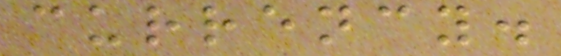currency.
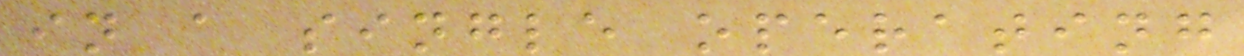in a single operating
